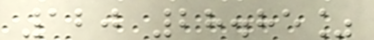120 28.85%
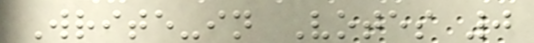Write-in Votes 0
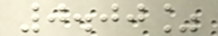0.00%
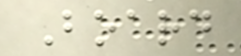Board
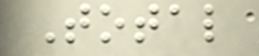Total
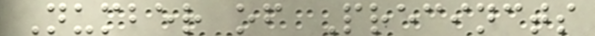Number of Precincts
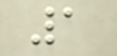1
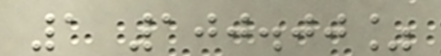1 100.00%
